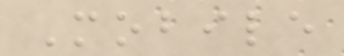Mobile
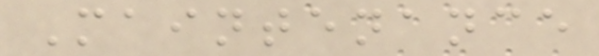Maintenance
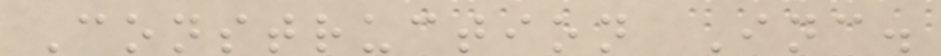Construction Inc.
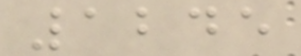1245
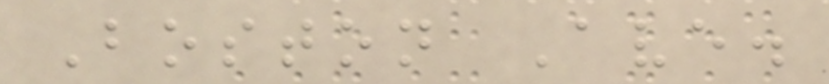Boston Ave.
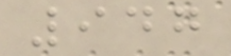947
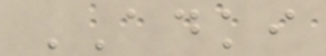ADKI
